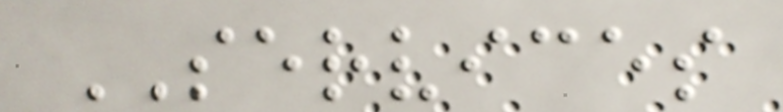SERVICES
